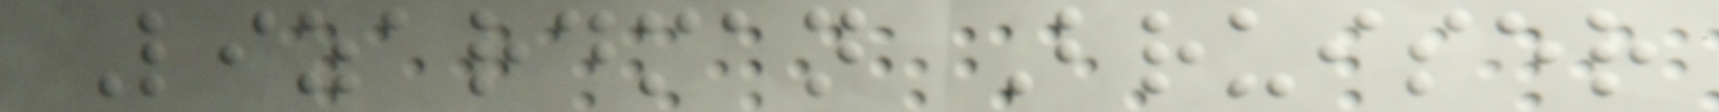Lizardman Bruiser
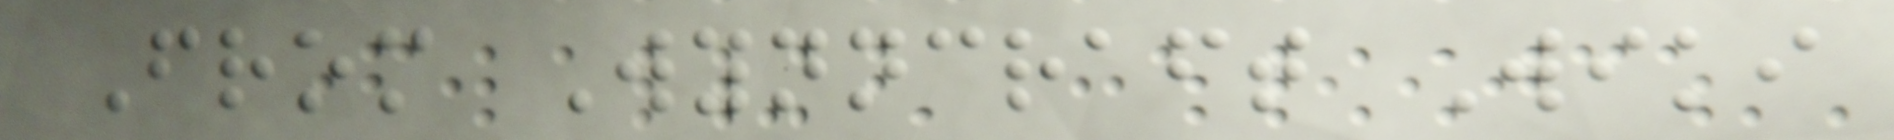From Wynncraft Wiki
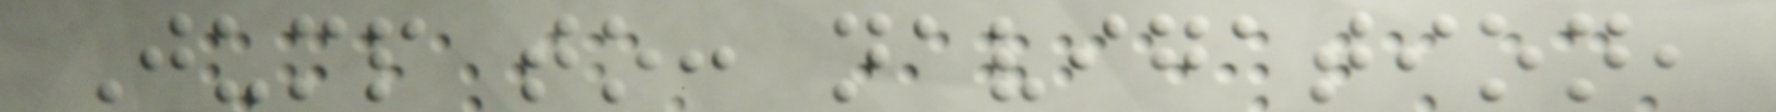Jump to: navigation,
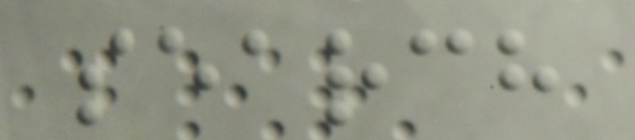search
